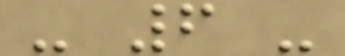- 6 -
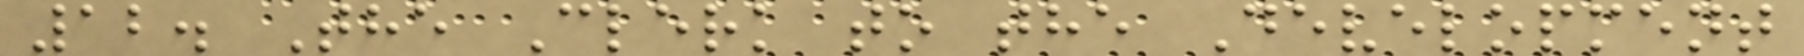12. The Clerk to the Development
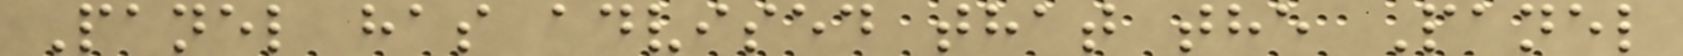Panel has advised that the Panel
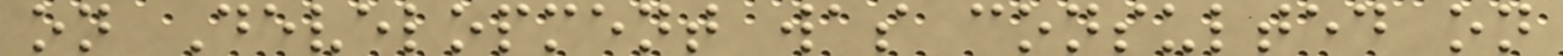on Development was consulted on
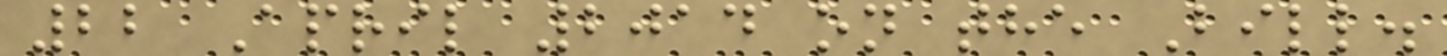22 April 2014 on the Bill.
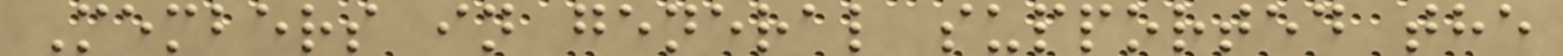Members in general supported the
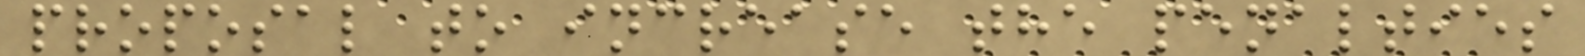proposal to increase the penalties
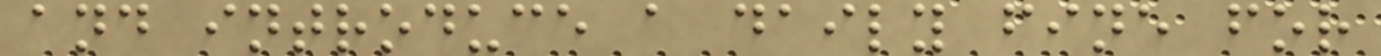and introduce a daily fine for
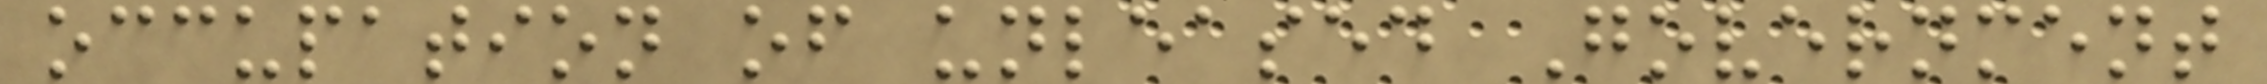occupation of unleased Government
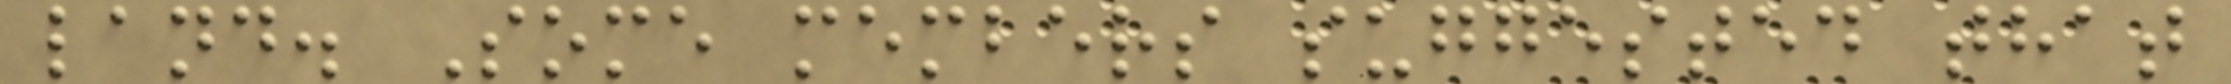land. Some members suggested that
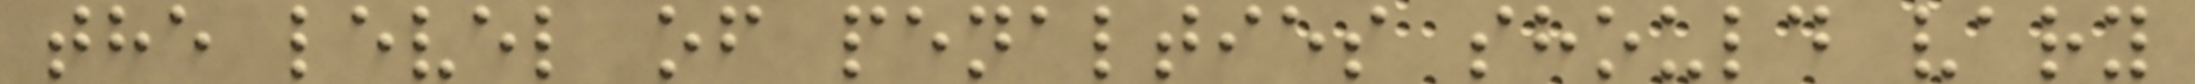the level of penalties should vary
